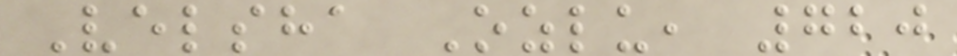Velsha Ozlu, 720
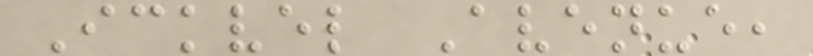Ickvel Avenue,
